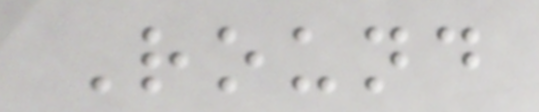Round
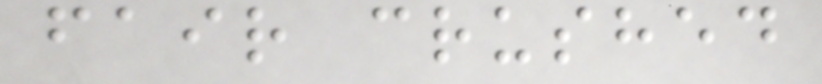fair crushed
